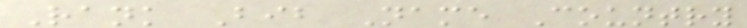Rank Bib Name Country
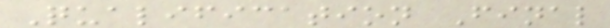Qualification Final
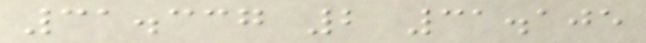31.337 2 31.105
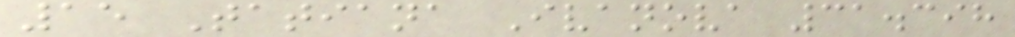15 Tatiana Ivanova 31.398
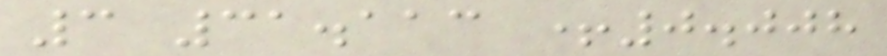3 31.113 +0.008
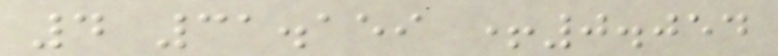4 31.159 +0.054
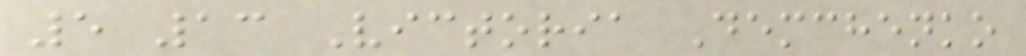5 13 Victoria Demchenko
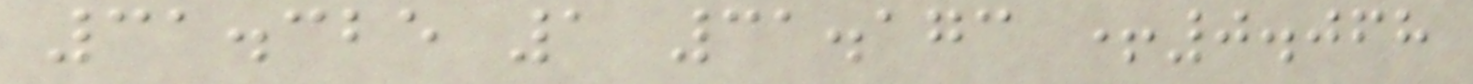31.325 1 31.173 +0.068
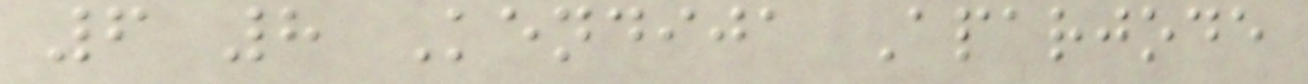6 8 Kendija Aparjode
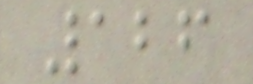126
